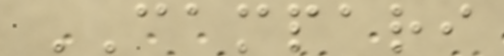CAMPARI
